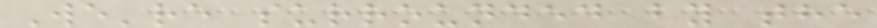We're surrounded by the
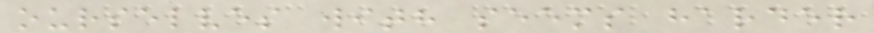ourselves with seems harder
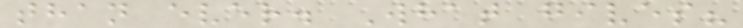than ever. What gives?
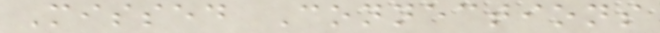Missed Connections
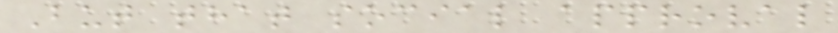But that social approval
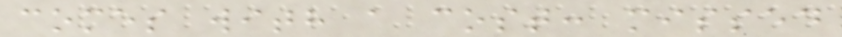comes with a cost: missed
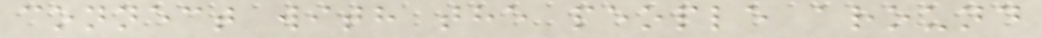connect with the people around
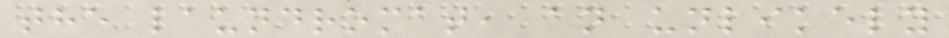the laundromat, an unlikely
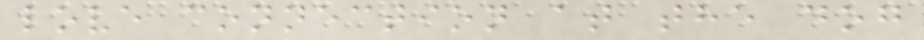love connection at the dog
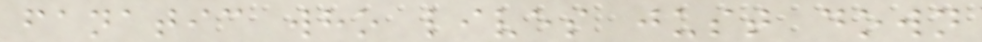fanatic who lives just down
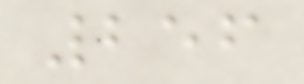256
